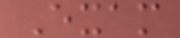Exam
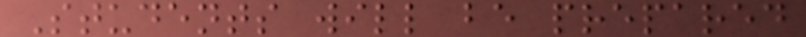Students will be prepared
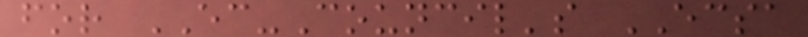for EC-Council's ECSA
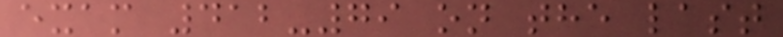exam 412-79 on the last
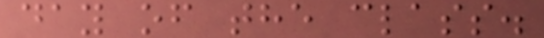day of the class.
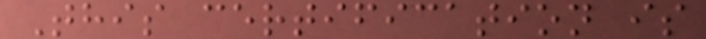This certification is
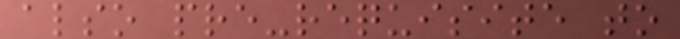also pre-requisite to
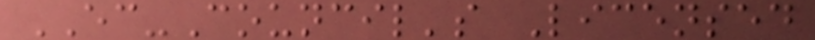EC-Council's Licensed
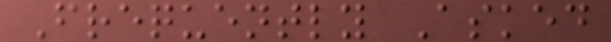Frequently Asked
